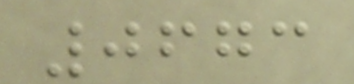0673
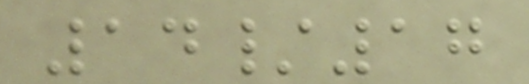14/17
